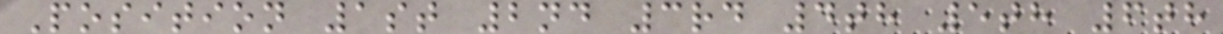Position 1st 2nd 3rd 4th 5th 6th
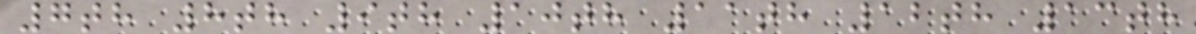7th 8th 9th 10th 11th 12th 13th
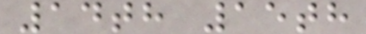14th 15th
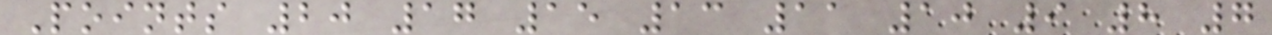Points 20 17 15 13 11 10 9 8 7
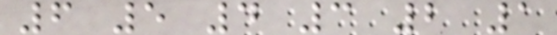6 5 4 3 2 1
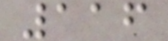116
